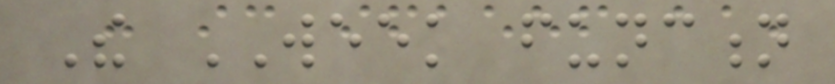The WEEK function
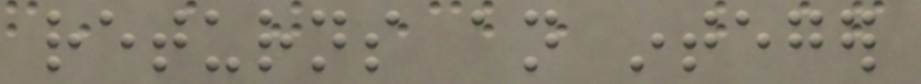returns an integer
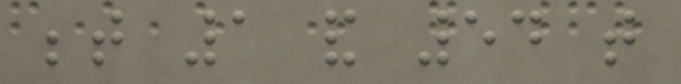between 1 and 54 that
